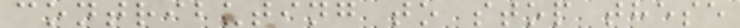contributing to stop these
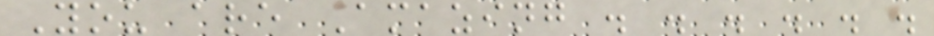You are Amazing . . . . . .
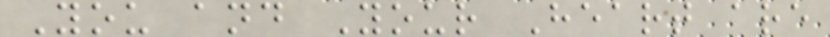You and Your Heart are
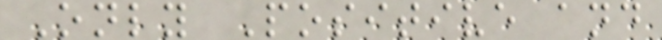Only Positive and
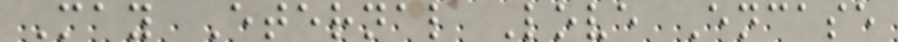May Eternal Love Encase
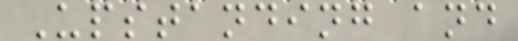Upstanding and
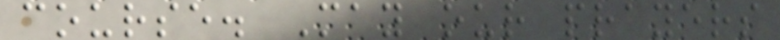course. May our prayers
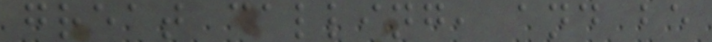great calling, and be
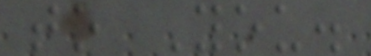to You.
